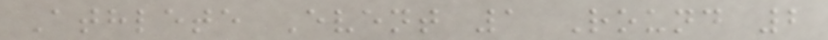Athlete Event 1 Round 2
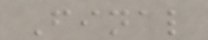Final
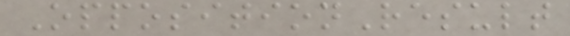OppositionResult
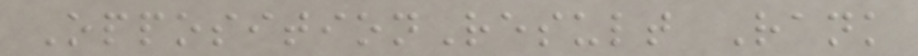OppositionResult Rank
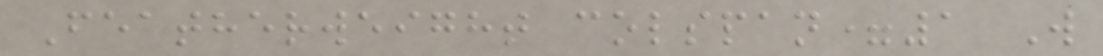Featherweight colspan=1 W
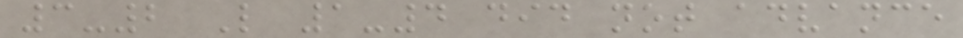3-2 L 1-4 did not advance
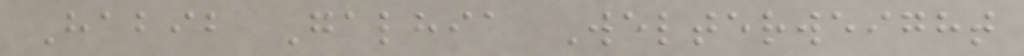Habib Galhia Welterweight
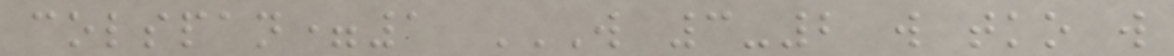colspan=1 W 3-2 W TKO W
